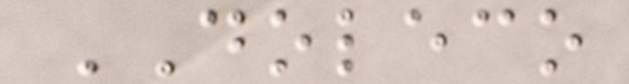DOLECO
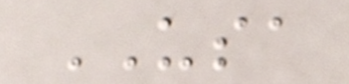USA
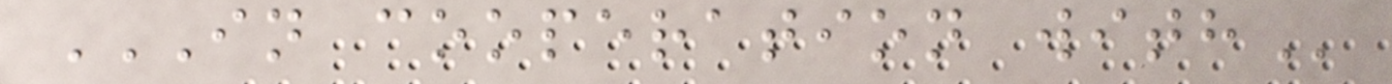IN COOPERATION WITH
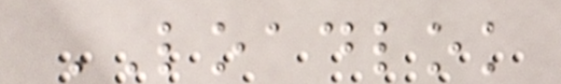LOADLOK
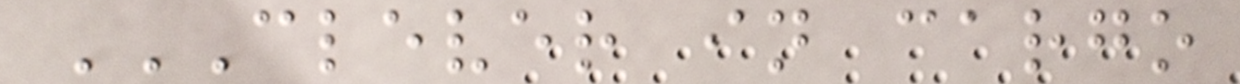CLEVER IN CARGO
